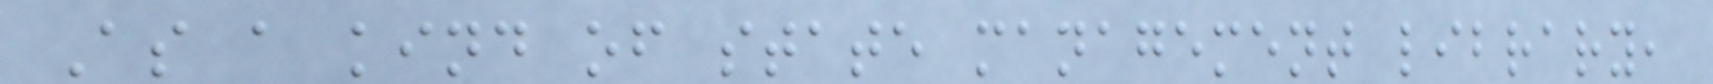As a kind of state management library,
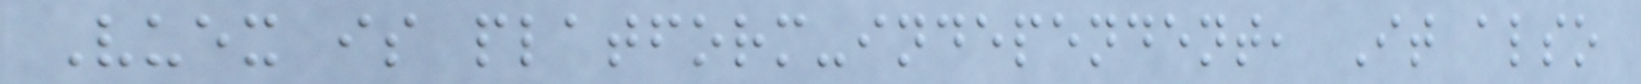Vuex is platform-independent, It also
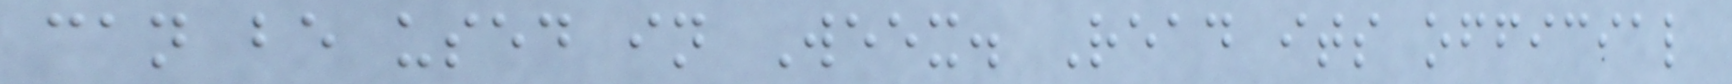can be used in Weex. Read its official
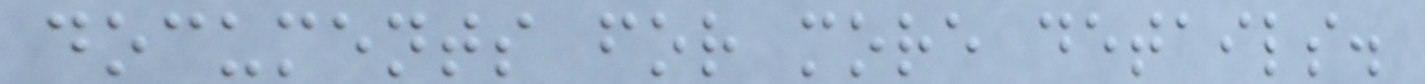documents for more details.
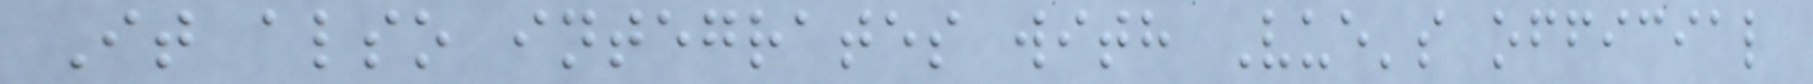It also integrates with Vue's official
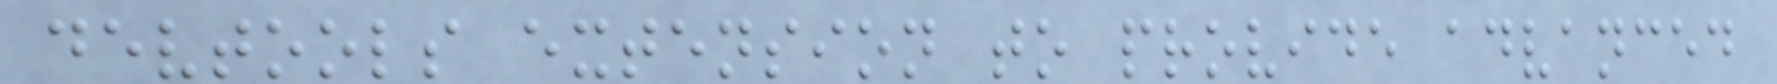devtools extension to provide advanced
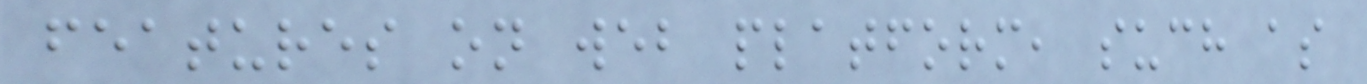features on web platform, such as
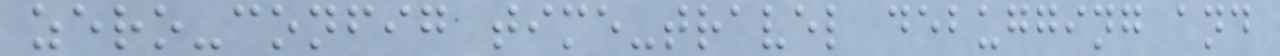zero-config time-travel debugging and
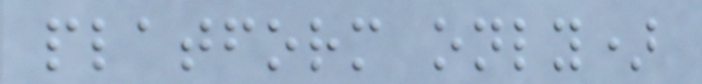platform only)
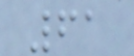61
